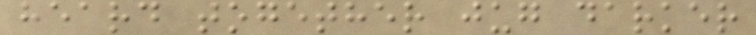heard together jug darker
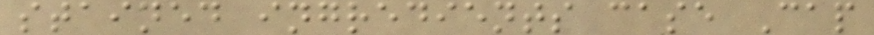stained ingredients case Cap
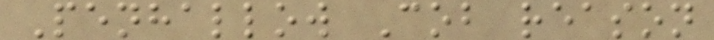Penhallow Cob reason
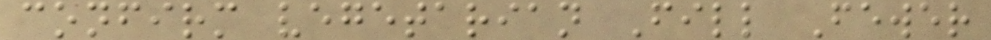confirm vegetarian Fill Fewer
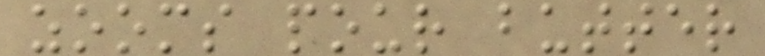zooms pour butter
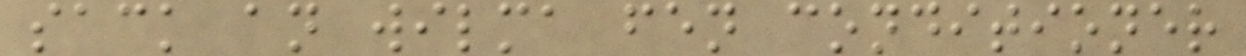sack an wilma fen conditioner
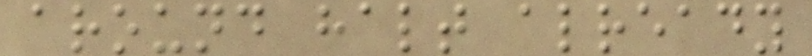around halt already
